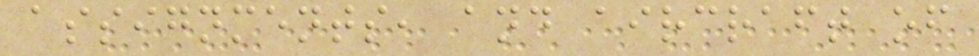assignments, and aircraft of
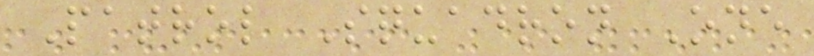Patrol Squadron One
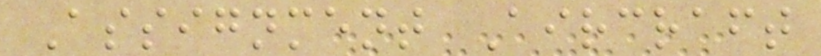Assignment Aircraft
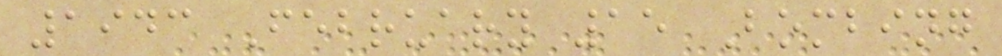1943 February 15 Bombing
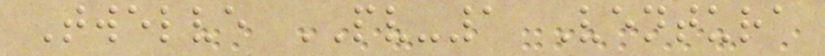Twelve PV-1 Ventura
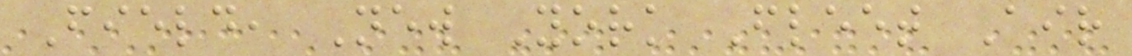Field, New York Fleet Air
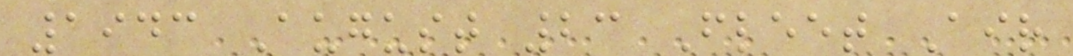1943 August 23 Fleet Air
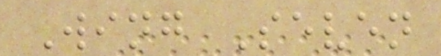Wing Seven
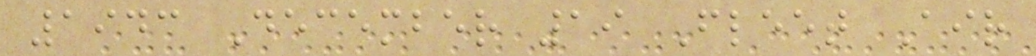1943 December 19 Fleet Air
